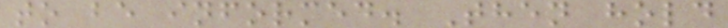to be informed. Then hold
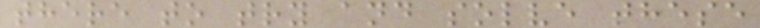there to try and solve these
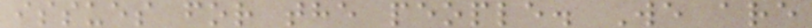issues for the people. We are
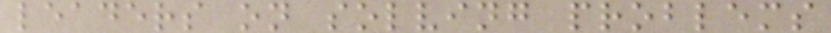leaders on solving problems
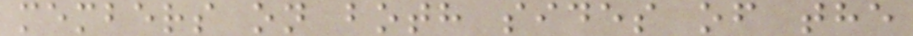members on both sides of the
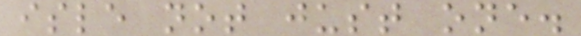isle not just one.
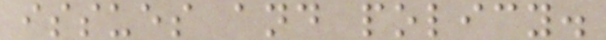issues and policy.
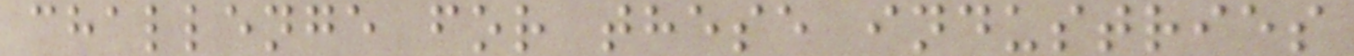challenge for these industries
